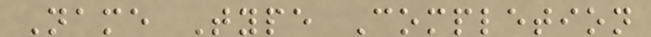Name Type Completion
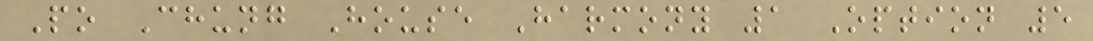Po Chung House Harmony 1 Option 5
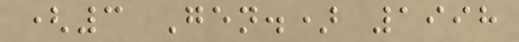(3 Gen.) 1998
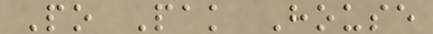Po Pak House
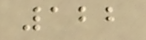122
